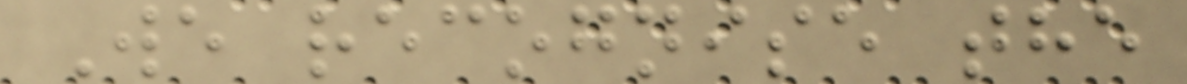We recognise the
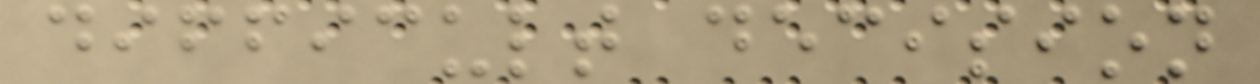difficult decision
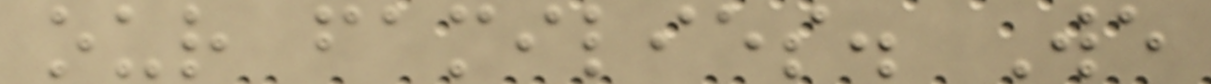our families. We
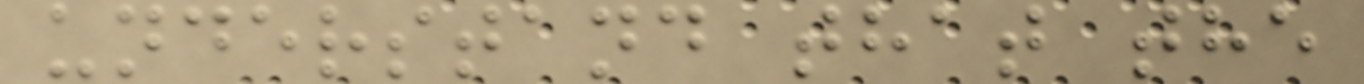understand that the
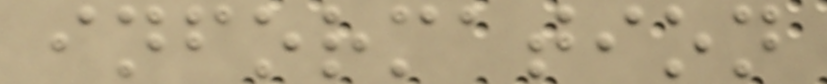information
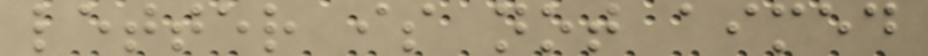letter is not aimed
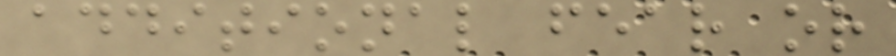additional fear or
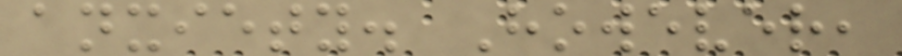anxiety. However,
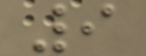9
